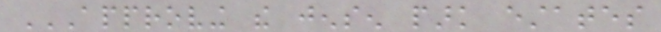APPROVING THE JENSEN PARK ESTATES
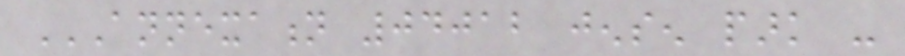ANNEXATION 04012 JENSEN PARK -
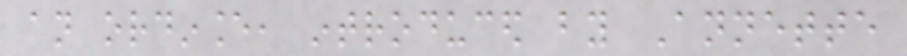an ordinance, introduced by Annette
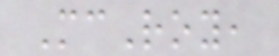McRoy,
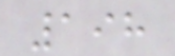198
